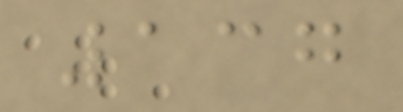137
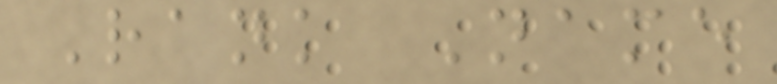Rank Name
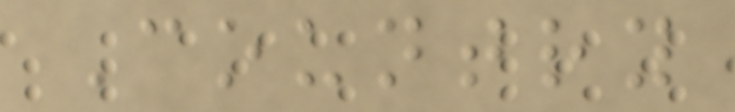Country
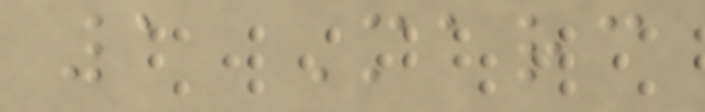1 Marc
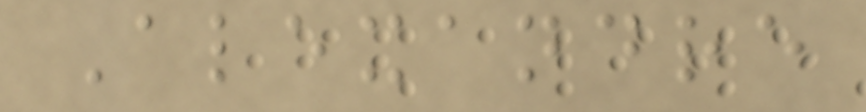Alexandre
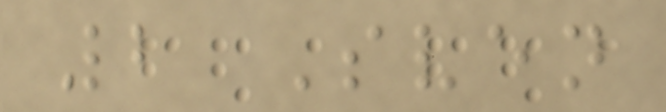2 Sven
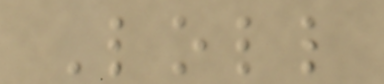Loll
